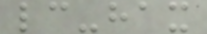lc-hax
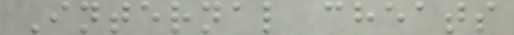Internal cheats
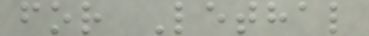for Lethal
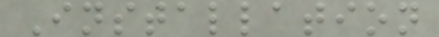Installation
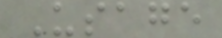Usage
